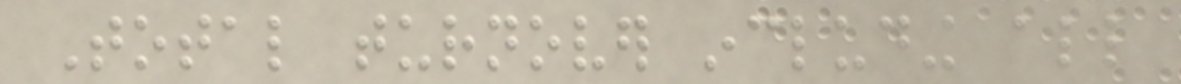Total turnover including all
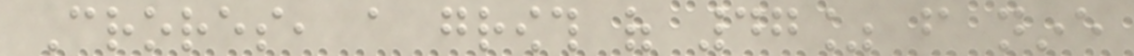Crores, a growth of 47% from nine
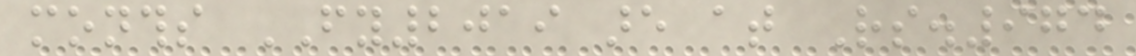months FY2019 are at Rs.974
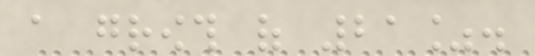a growth of 21%.
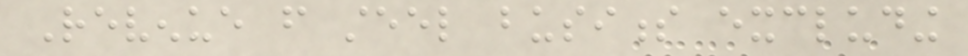Revenue from steel business excluding
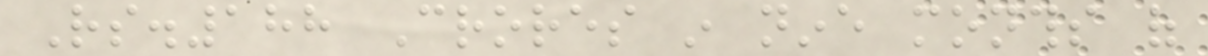Rs.188 Crores in nine months of
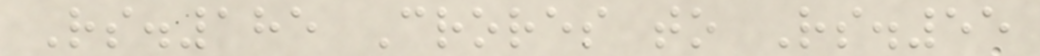Rs.185 Crores to Rs.55
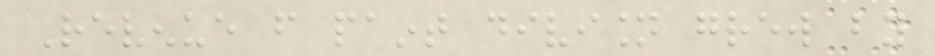Revenue from paint division grew by
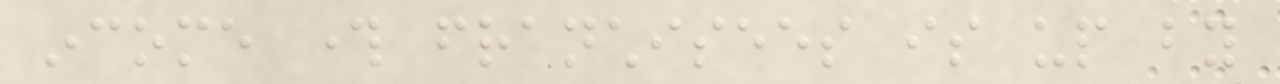income through franchisees is up by
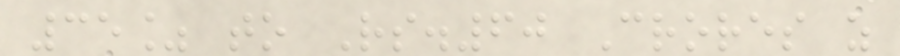35% to Rs.60 Crores as
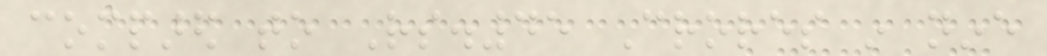compared to Rs.45 Crores in nine
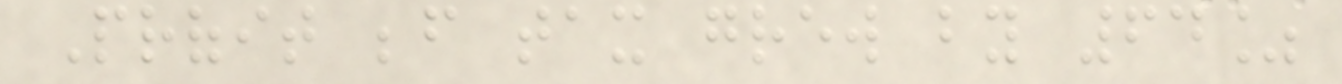Profit before tax grew by 64%
